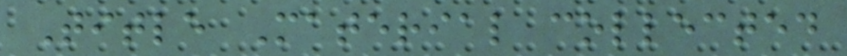Title Material collected
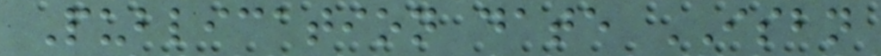Publication date ISBN
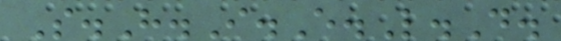S.H.I.E.L.D.
